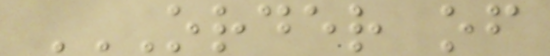ORDER OF
